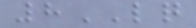8LQ
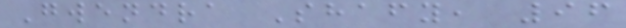Gwendra Shafy, 96
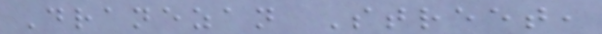Dranezan Street,
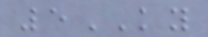5KY
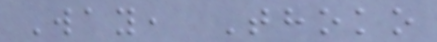Way, Thoko
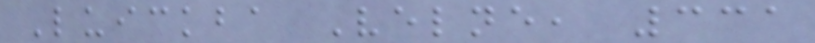Luickba Velne, 331
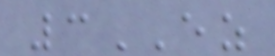3EZ
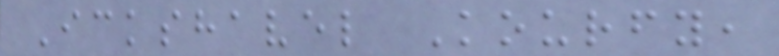Ickshavel Kourfy,
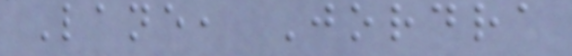Lane, Jordra
